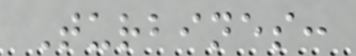Turbines:
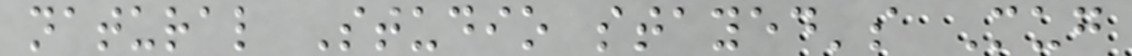natural Studio stayed's Mug
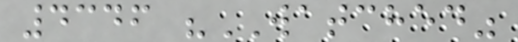4346 "WATCHED"
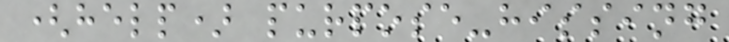(help) purpose-hissing
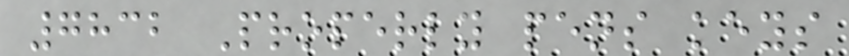7832 Properly pens keys
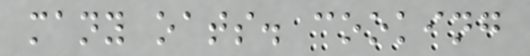many oats. cooking
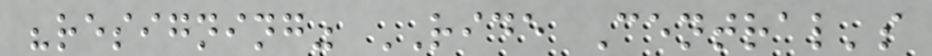"resigning" RIDE Central's
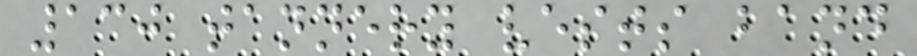130 tannery vests band
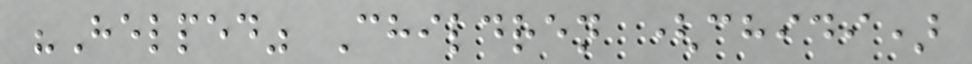"Helped" Children (chidi)
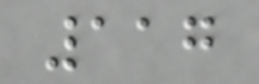117
